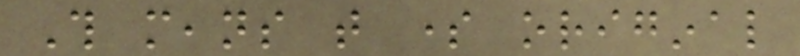This means that some original
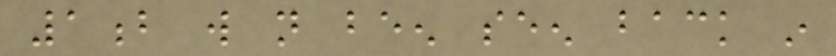1b will not been seen back in
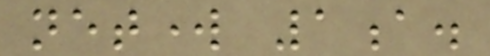network 1a.
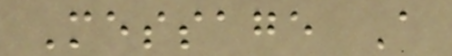Message A
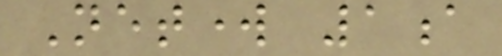Network 1a
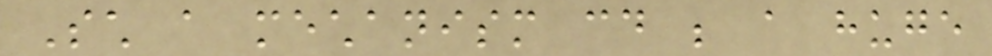Such a mechanism could be a huge
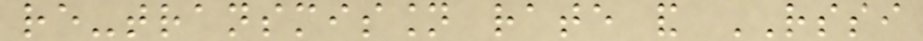re-transmission rate and RSSI
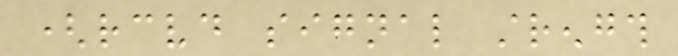(received signal strength
